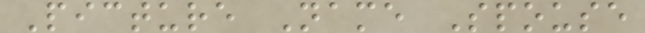Picture Name Spouse
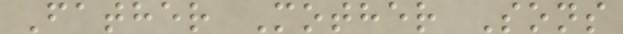Father Mother Sons
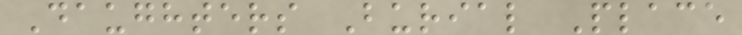Daughters Burial Place
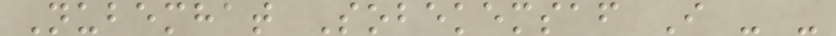Nubemhat Sobekemsaf I - -
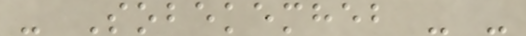- Sobekemheb - -
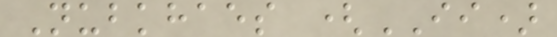Nubkhaes (II)
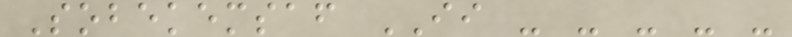Sobekemsaf II - - - - -
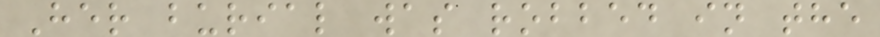Her burial was robbed in the
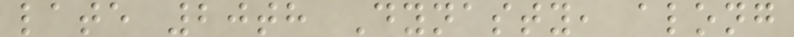late 20th Dynasty, along
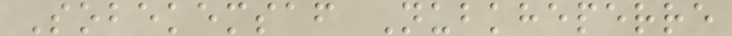Sobekemsaf Nubkheperre
